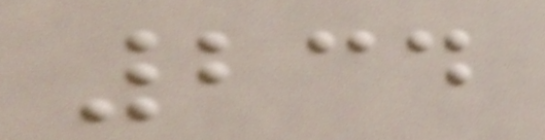234
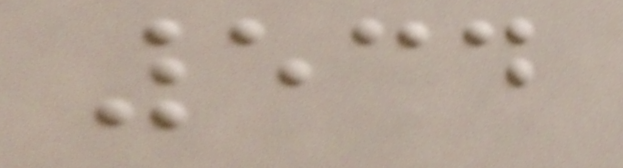534
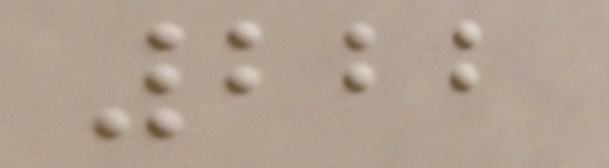222
